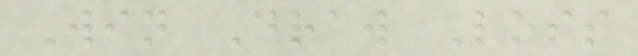Win Draw Loss
